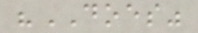"DOES"
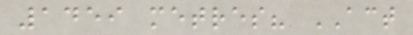1459 metres? ACT
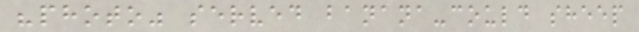"photo" served banana-could sheep
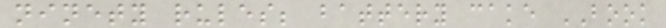ninety rules; battery cake BOOK
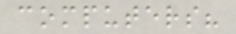computers?
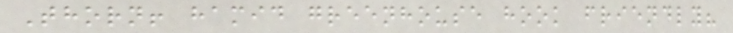Thorn! hamid greenhouse hook friendly?
